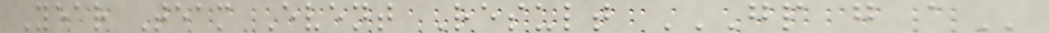Year Team Event Result GP G A
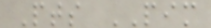Pts PIM
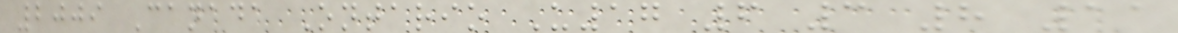2009 Canada Ontario U17 6 3 8 11
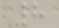8
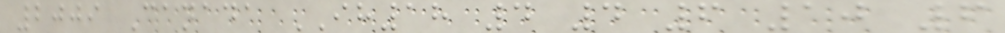2009 Canada IH18 4 4 6 10 6
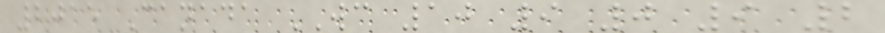2015 Canada WC 10 9 0 9 2
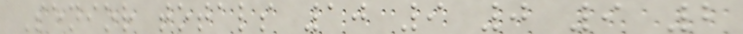Senior totals 10 9 0 9 2
